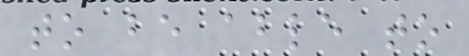to be able to
